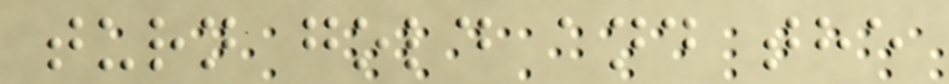turn gold and the
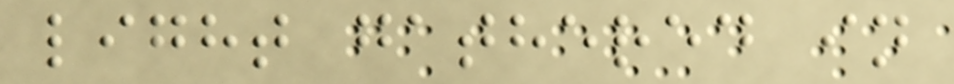light gathered in
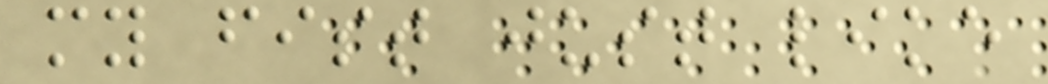my fist just like
